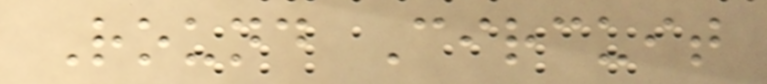Round Circuit
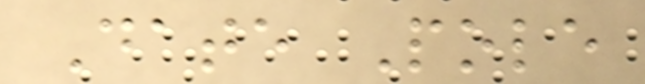Date Pole
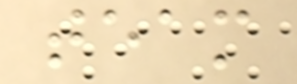team
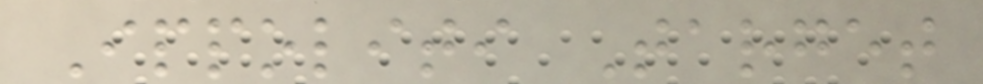Ippoliti Target
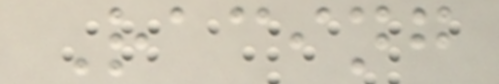Racing
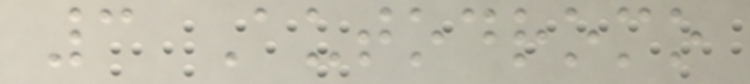3 Autodromo
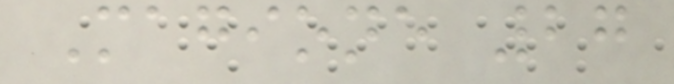Magione 27
